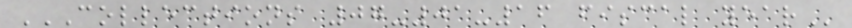COLLECTIONS 07-01-16 FISCAL YEAR
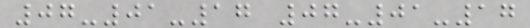07-01-17 07-01-17
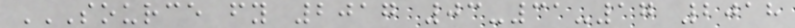SOURCE FY 2017 03-31-17 2018
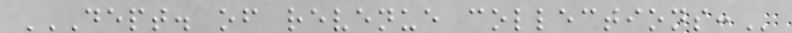DEPT. OF REVENUE COLLECTIONS:
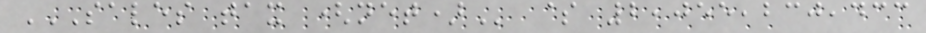SALES TAX (NET) $ 2,055,230,433
